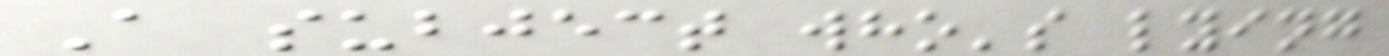A subject who's lying
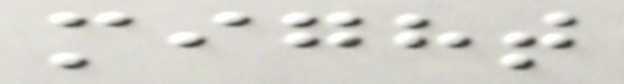might
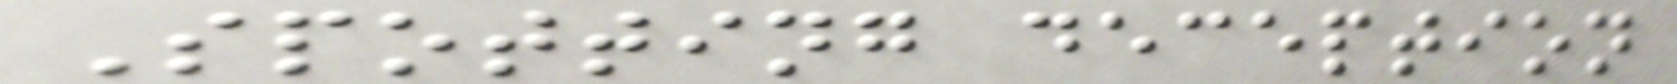Spotting deception
